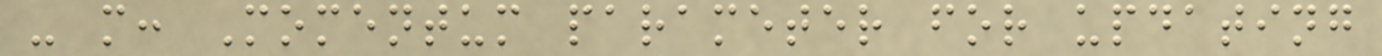- m: Momentum parameter for updating
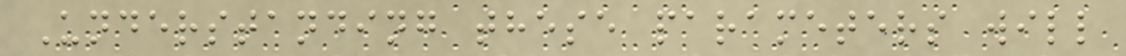Understanding these parameters will
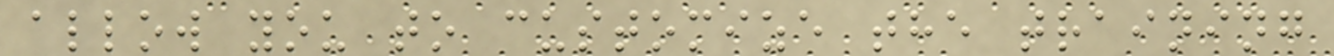allow you to customize the training
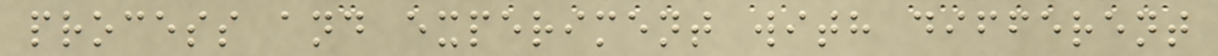process and experiment with different
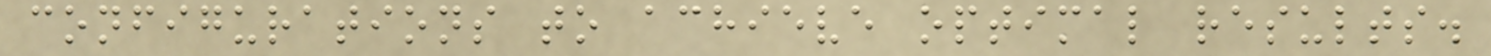configurations to achieve optimal results.
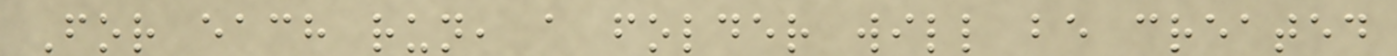For each run, a folder will be created
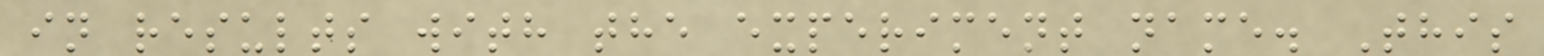in results with the experiment name. This
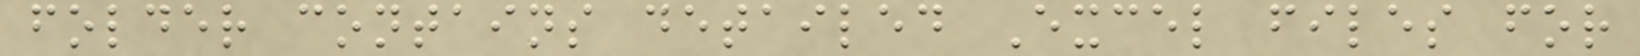folder contains detailed Excel files for
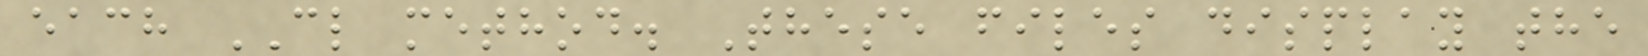each CL method. These files display the
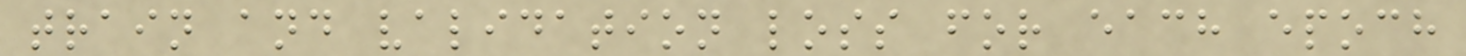train and validation loss for each epoch
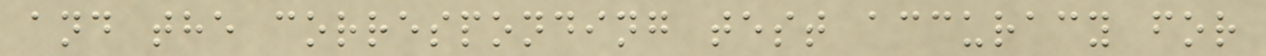and the corresponding test accuracy for
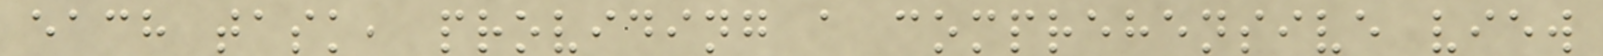each task, providing a comprehensive view
